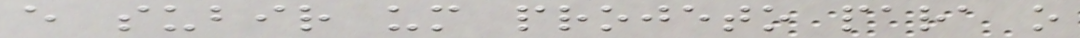e subir um projeto para o
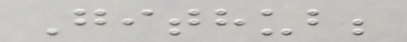Github;
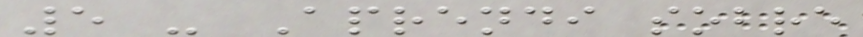5 - Aprendi sobre
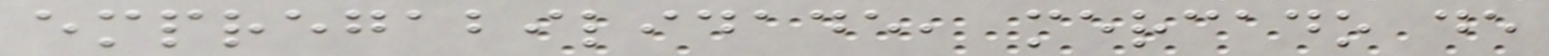empregabilidade, mercado de
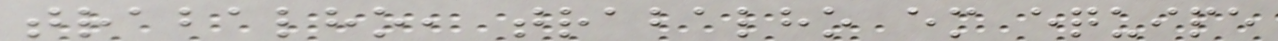trabalho, trabalho em equipe
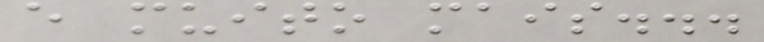e muito mais...
